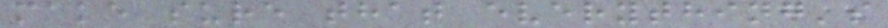make sure that everything's
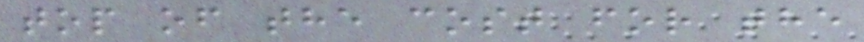top of the cost for the
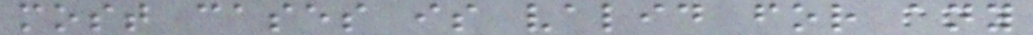most cases is valid for any
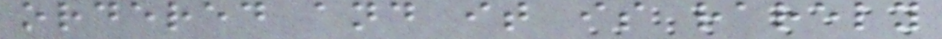ordered and it is rarely
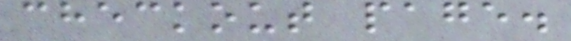checkout page.
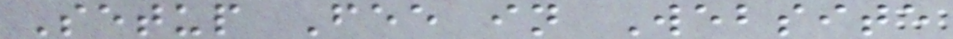Setup Fee in Website
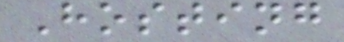Hosting
